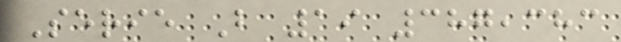Serie B 19 387,383
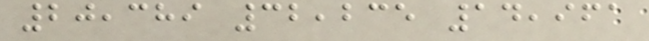20,389 32,235 14,961
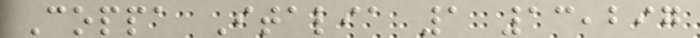Coppa Italia 1 13,297
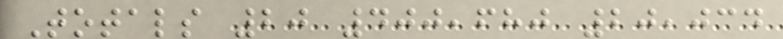Totals 20 400,680 20,034
